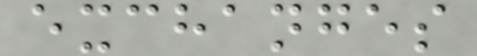exchanges
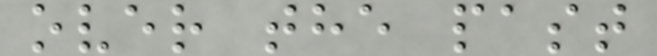over the past
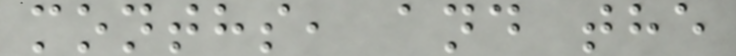months, and the
